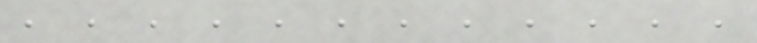, , , , , , , , , , , ,
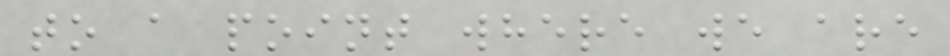to a point where we are
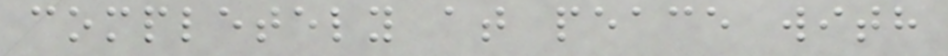completely at peace with
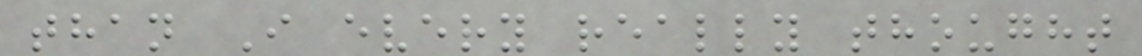than I every really thought
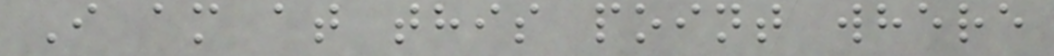I am at this point where
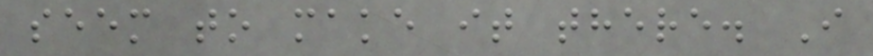seem to make it there. I
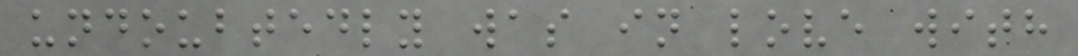undoubtedly was in love with
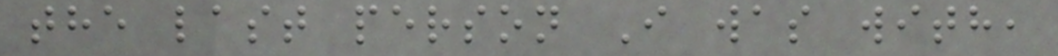the last person I was with,
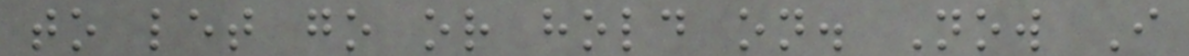to let go or hold on. Now I
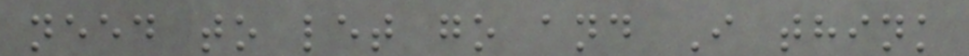need to let go and I think
